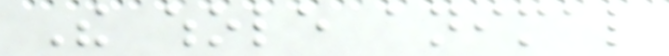The whole animal
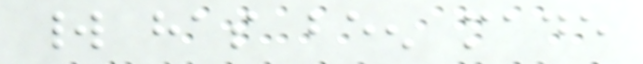world has been made
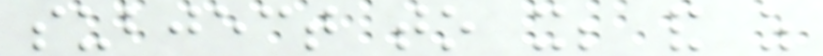subject to it; and as
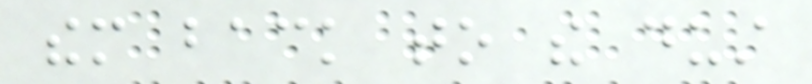them back to the dust
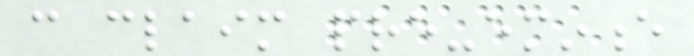can claim pre-eminence
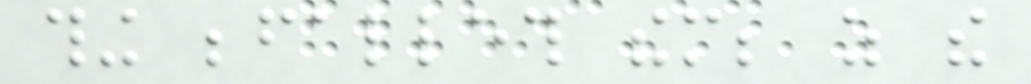thing befalleth them; as the
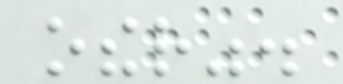other".
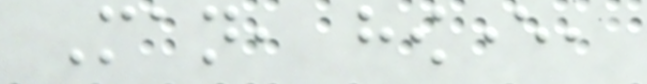Man, however,
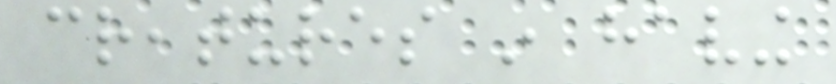creatures in having
